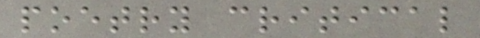poetry critical
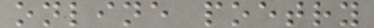online poetry
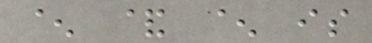^ & ^ is
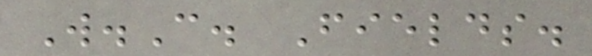W.C. Fields.
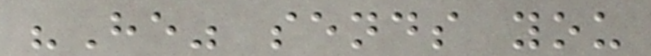"He" sends you
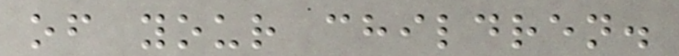of your children.
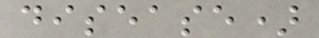disease)
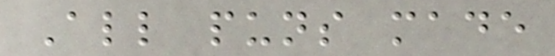All puns made
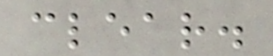clear.
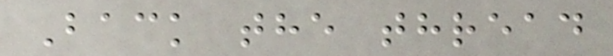Back the thread
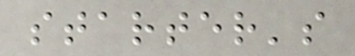starter's
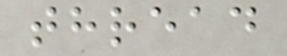thread
